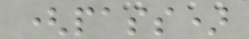(pass)
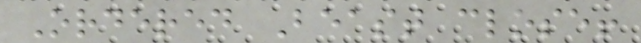Ordered Beast close!
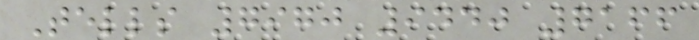Tells 7970 9440 7166
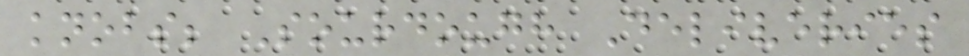knobs; Sourdough Deliveries
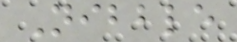Nibble
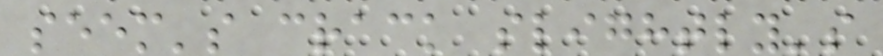seem's crack slightly's
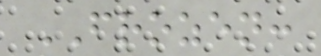FROZEN:
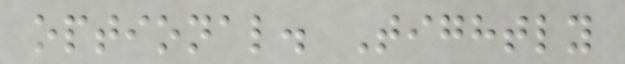optional. Tightly
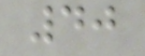40
